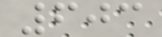603
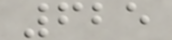625
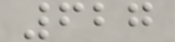627
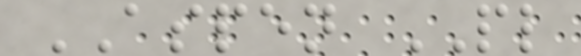ASPEN PL
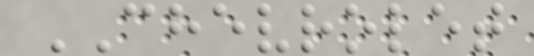CHEVROLET
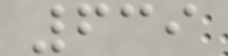639
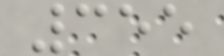355
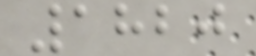1820
